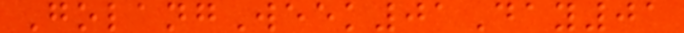GolangWeek01Day01
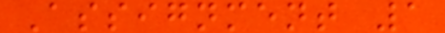Assignment 1
